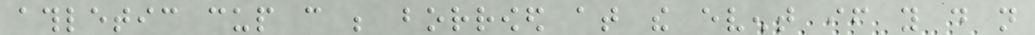athletic cup can be borrowed at the event if you do not
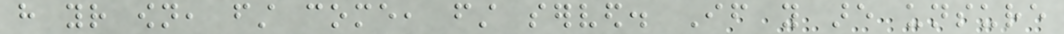have your own, first come, first served. If you are unsure
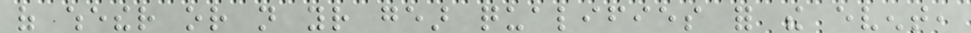of whether or not your gear qualifies for the event,
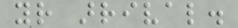your arrival.
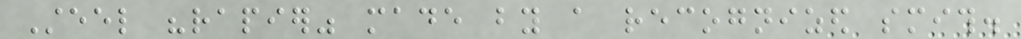Steel "rapier" made by a recognized smith.
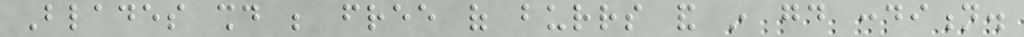Blades should be free of burrs and in good condition.
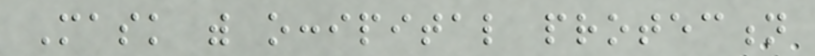Mask with occipital protection
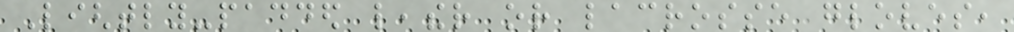Lightly-padded leather or lacrosse gloves,
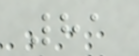81
